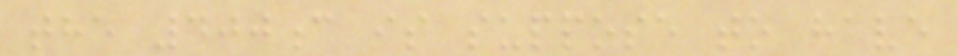the 400c is suppose to have
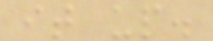it up.
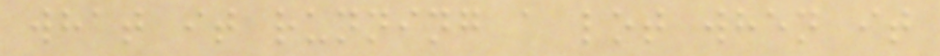what it running a lot when it
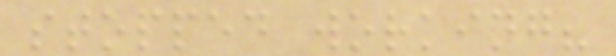stopped working?
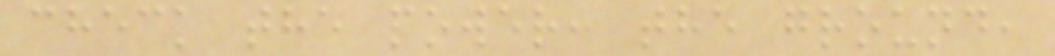check the power, the ground,
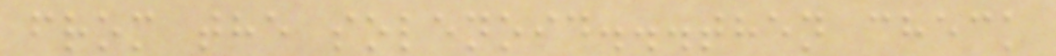from the solenoid...then check
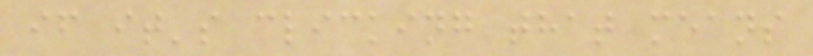if it's clicking that means
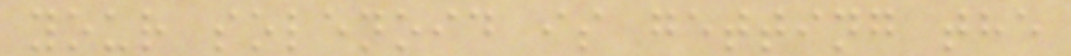your solenoid is getting the
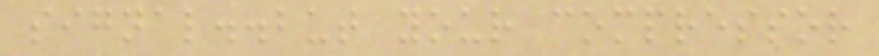signal..but your compressor
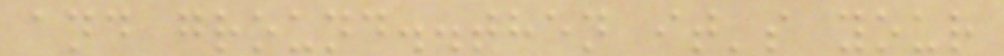and ground..then it's your
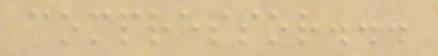compressor...
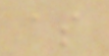as
